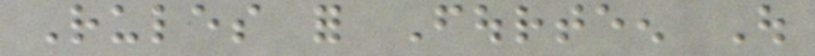Rules for Fourteen Out
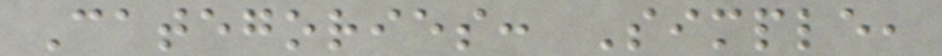Categories: Simple,
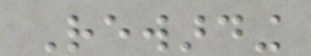Rewarding
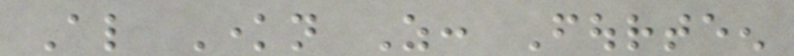Also Known As: Fourteen
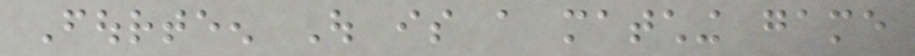Fourteen Out is a matching game
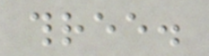three.
